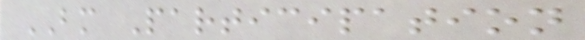BM Participation
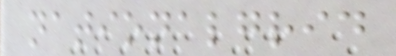nationalgrid
